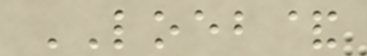LOEB&
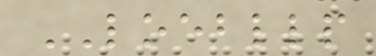LOEBLLP
